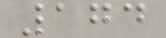174
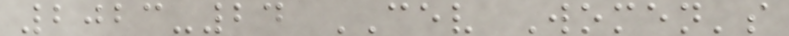2023-24 CEV Women's
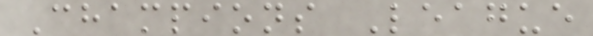Champions League
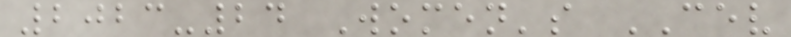2023-24 Women's CEV
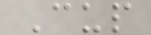Cup
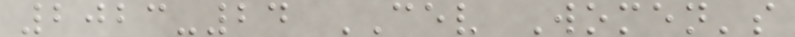2023-24 CEV Women's
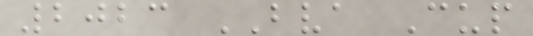2023 BVA Cup
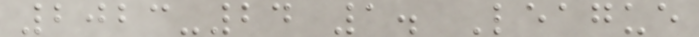2023-24 1. League
